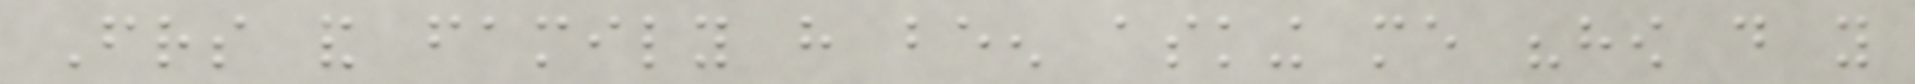Friends and family have been asking me "how do you
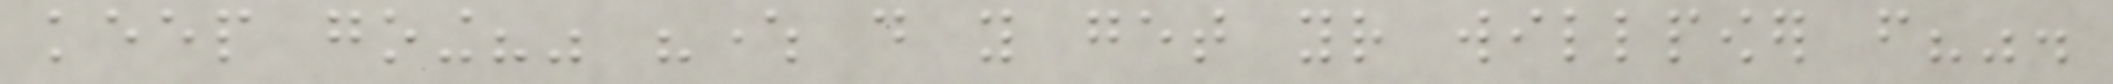keep going?" "where do you get your willpower from?".
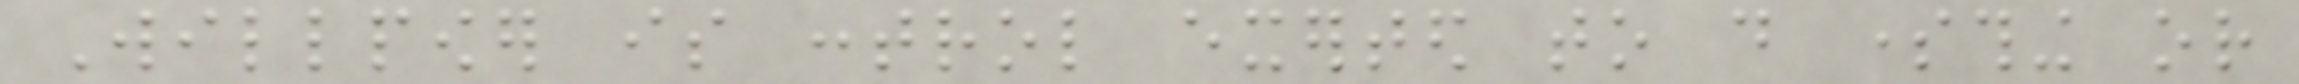Willpower is control exerted to do something or
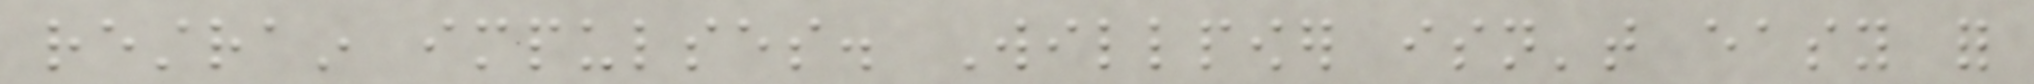restrain impulses. Willpower isn't easy for
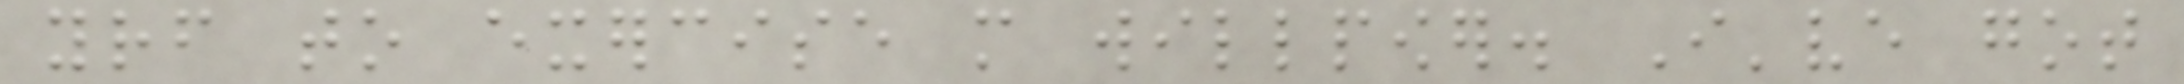yourself to exercise more willpower. I've got
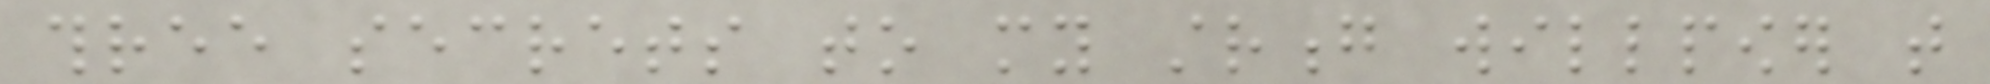three secrets to my strong willpower that
